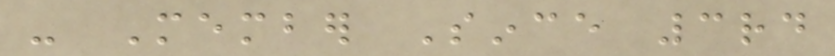- Member Since 3rd
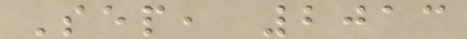Sep, 2013
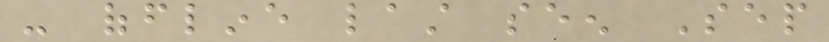- offline last seen Sep
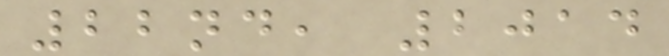22nd, 2014
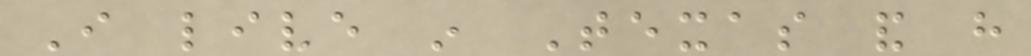I live in Texas and have
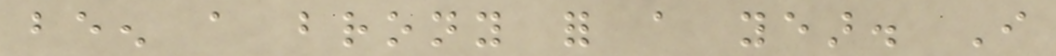been a brony for a year. I
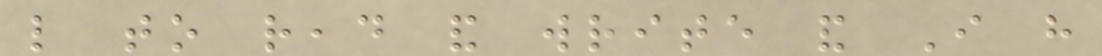like to read and write and I have
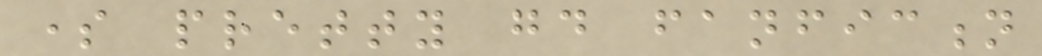some pretty good fanfiction
